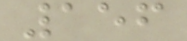156
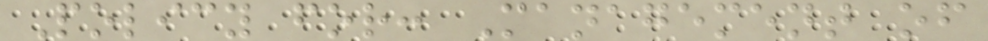Policy for: Management of
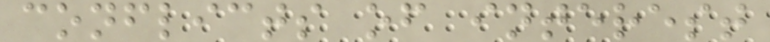conflicts of interest
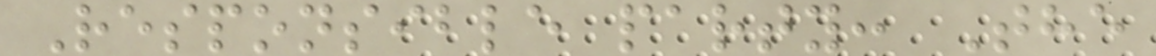Responsible party: The
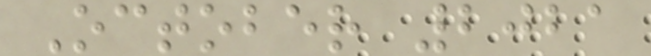October 2021
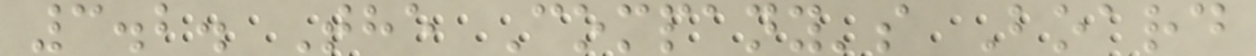3.2. The Company's Board
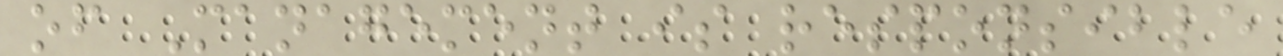of Management is responsible
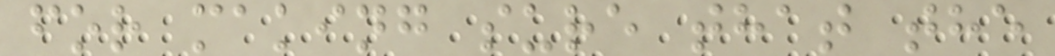for making sure that the
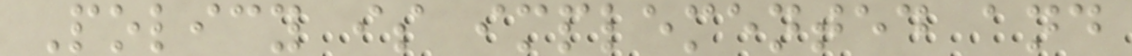Policy is implemented and
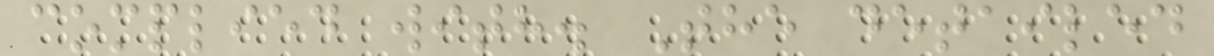complied with. The detailed
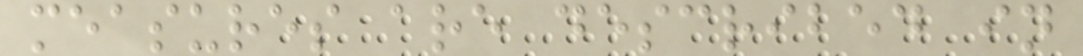measures are described in
